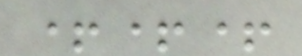+++
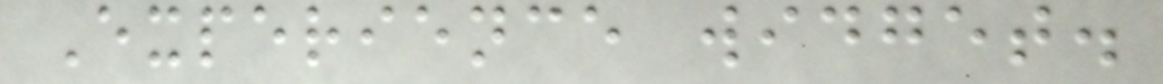Experience widget.
